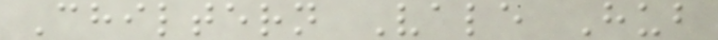Chiltern Vale Hub
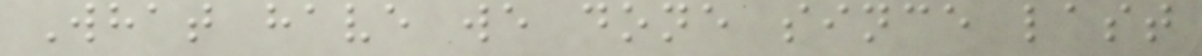What have we done since last
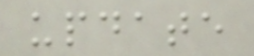update
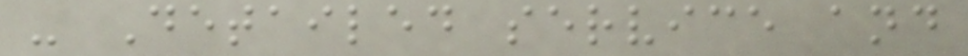- Detailed service and
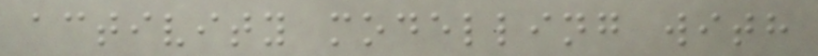activity modelling with
